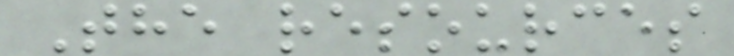The resources
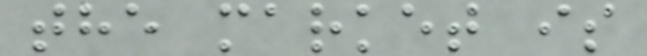the market is
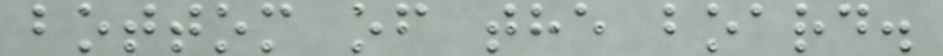bottom of the board.
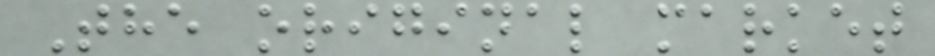The original market
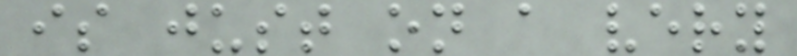is just on a very
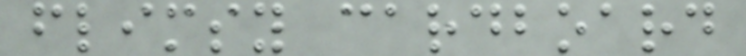flimsy cardboard
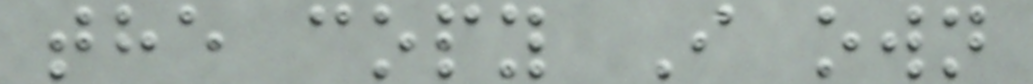the copy I own
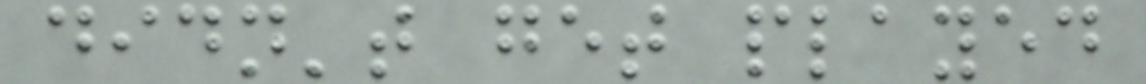didn't get played
